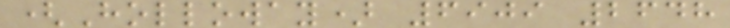(Holloway) 6909 2648
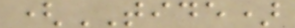(TIDE)
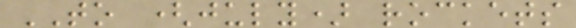TO (july) rockets
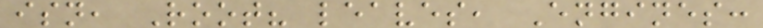isn, Root? leaves, Engines:
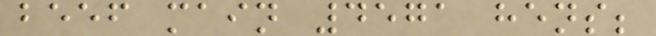beef main 4571 hens;
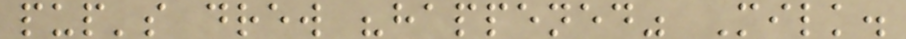pup's drew "happened" Milk.
